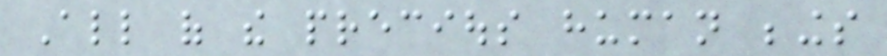All of the precious human beings
